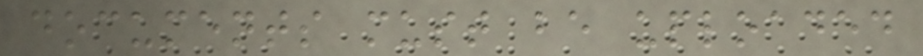documents must be uploaded
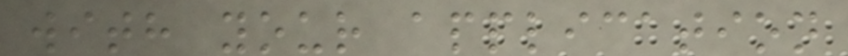with your application
